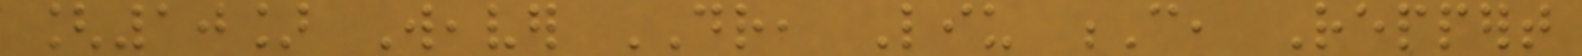[10] Weaver DR, Liu C, Reppert
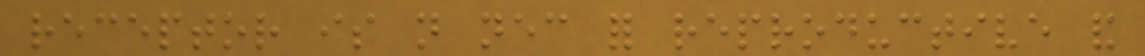receptor is not necessary for reproductive and
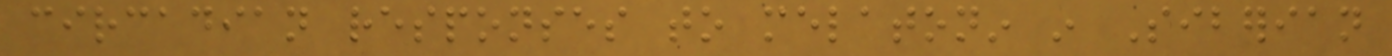circadian responses to melatonin in Siberian
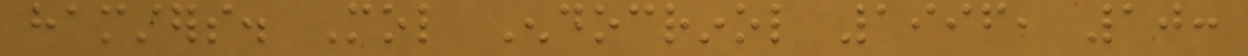hamsters. Mol Endocrinol 1996, 10:
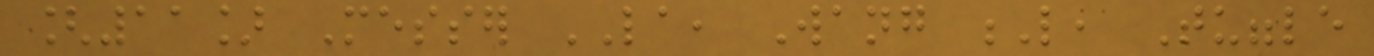[11] Messer LA, Wang L, Tuggle
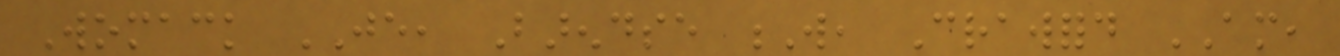Womack JE, Barendse W, Crawford AM,
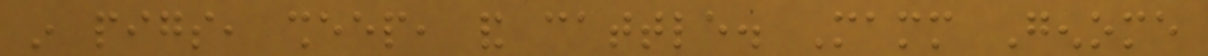in pigs, sheep, and cattle. Mamm Genome
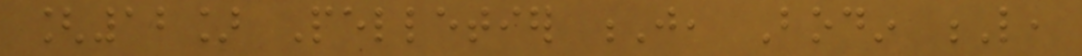[12] Pelletier J, Bodin L,
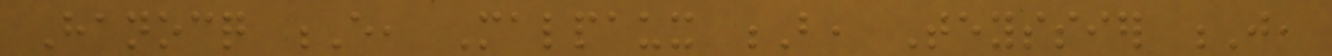Hanocq E, Malpaux B, Teyssier J,
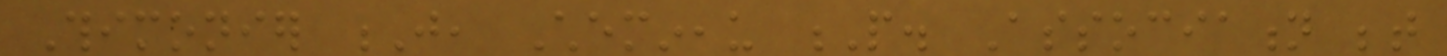Thimonier J, Chemineau P. Association between
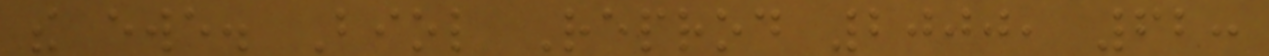the ewe. Biol Reprod 2000, 62:
